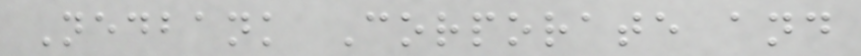Nedbank Corporate and
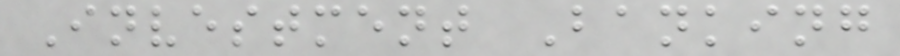Investment Banking
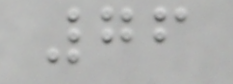76
